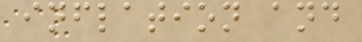inflation and
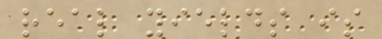real yields is
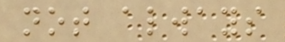not always
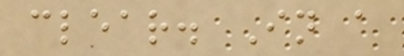clear. In a
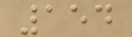154
